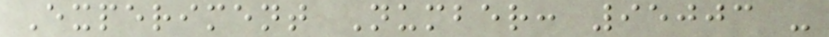Experiment Number: 95003 -
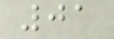01
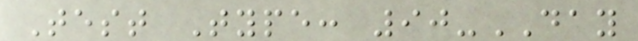Test Type: 90-DAY
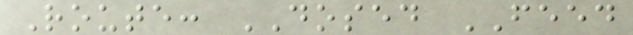Route: DOSED FEED
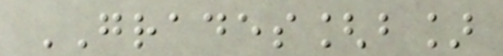GRADES[b]
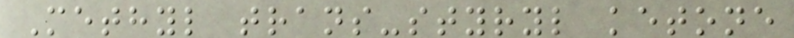Methyl trans-styryl ketone
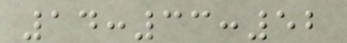14:33:52
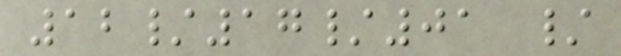12/17/01 /
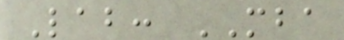Lab: MBA
